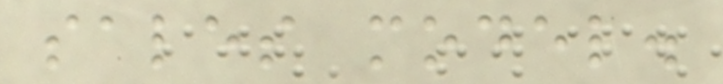sales model.
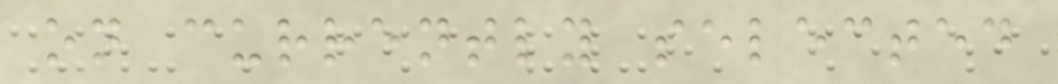on currently selected
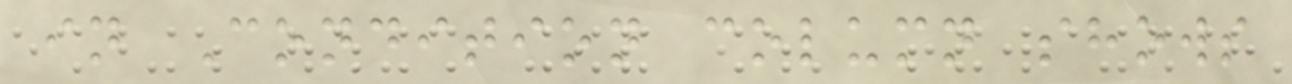in Condition column shows
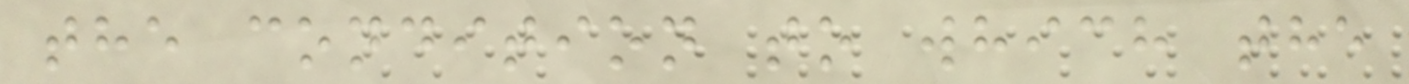the condition to which the
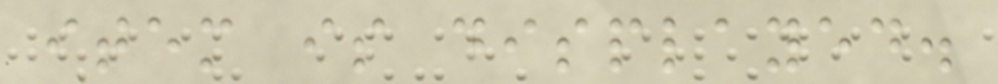item is displayed.
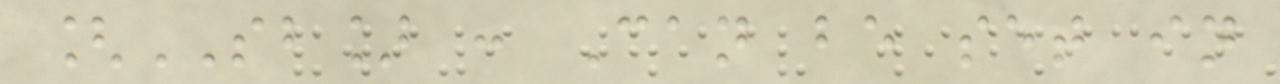[SB] : Can be set in
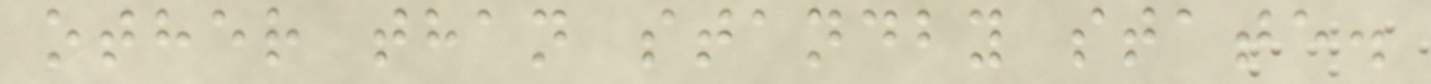other than standby state.
